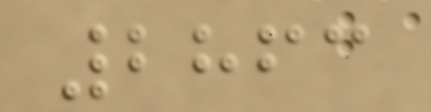2863
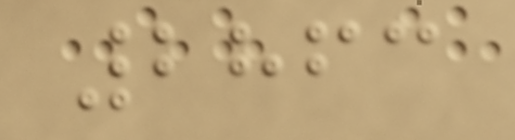2863
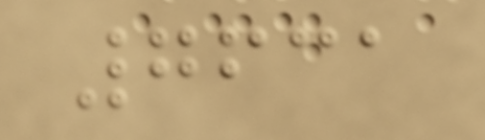7631
